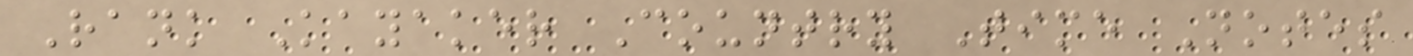Rank Kayaker Country Time Notes
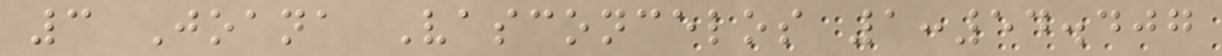3 Joana Vasconcelos 1:54.407
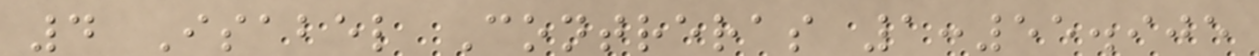4 Isabel Contreras 1:55.905
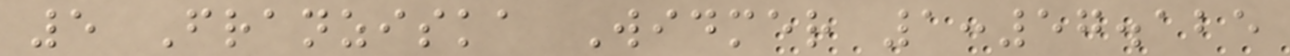5 Franziska Widmer 1:57.125
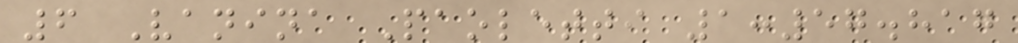6 Vanina Paoletti 1:57.817
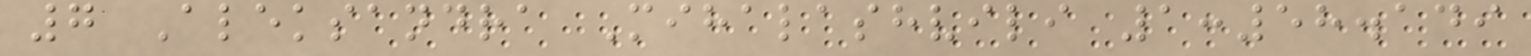7 Aleksandra Mihalashvili 1:58.149
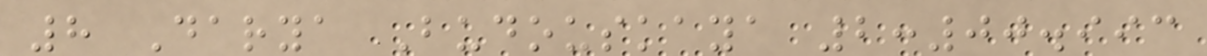8 Darya Budouskaya 2:00.993
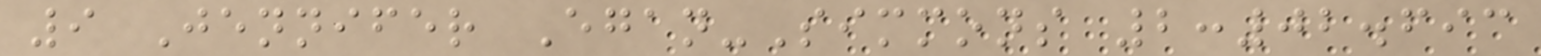9 Jennifer Egan-Simmons 2:02.693
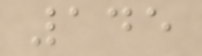145
